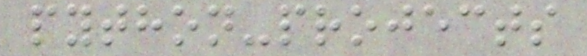python-projects
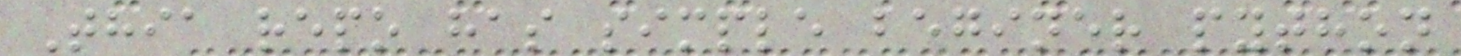Thia repo has simple beginer python
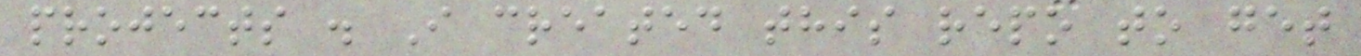projects . I created this repo to get
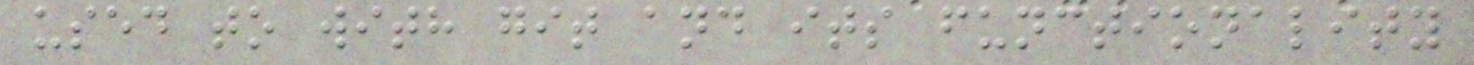used to with git and its functionality
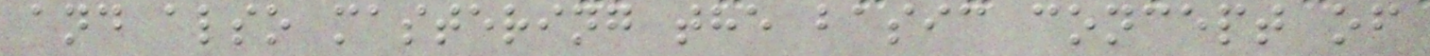and also mastering the basic concept of
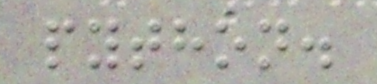python.
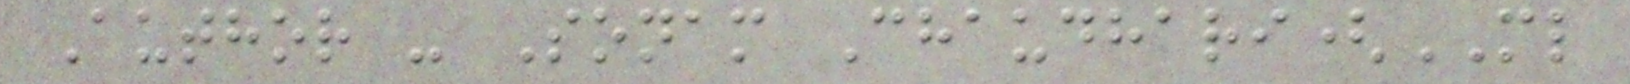Author - Sonam Chaudhari(ML
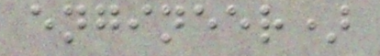engineer)
